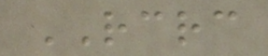RCRC
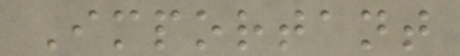Important
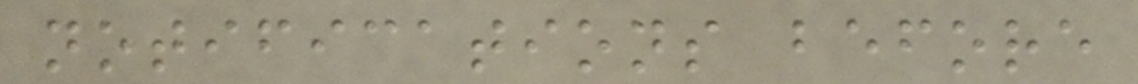notifications before
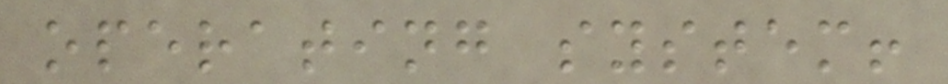operating system!
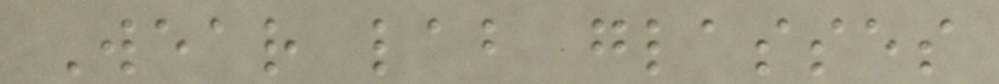Wear lab glasses
